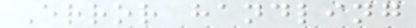Error handling
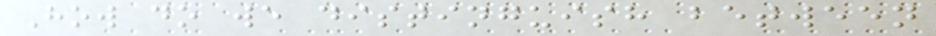How do we distinguish between
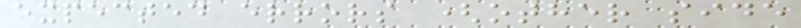expected errors (other side
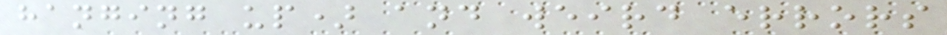hanging up) and weird errors
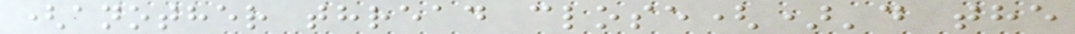(another thread close()'d the
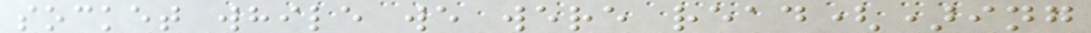socket while we were read()ing
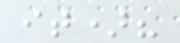it)?
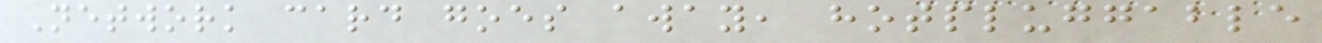Network card goes away, hotpluggable
